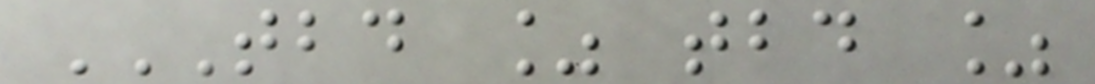TBD % TBD %
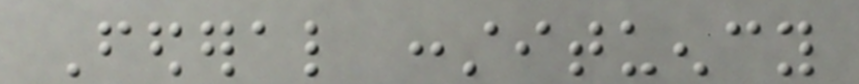Federal constituency
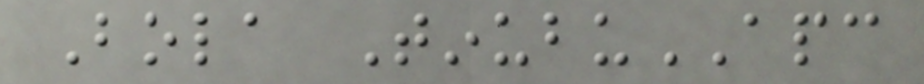Bola TinubuAPC
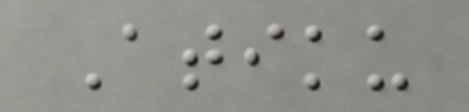Atiku
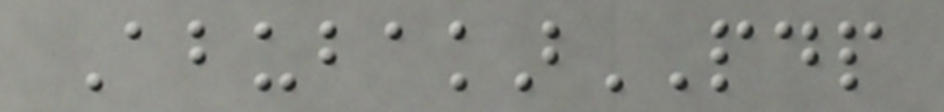AbubakarPDP
